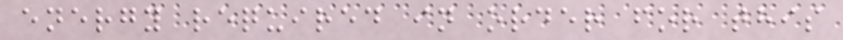energy required in order for this
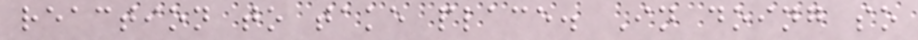reaction to take place. In doing so
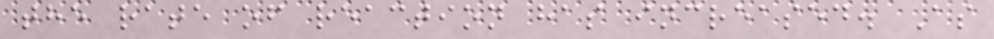the rate of reaction has increased. As
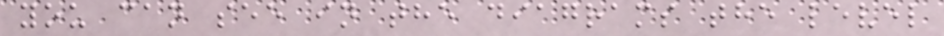you can see in the diagrams the level
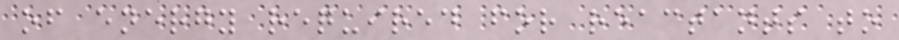of energy required for reactants to
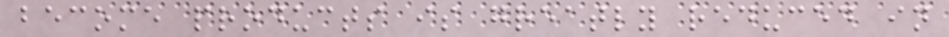become products is greatly reduced in
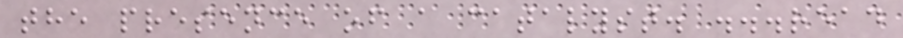the presence of a catalyst. ...read
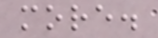more.
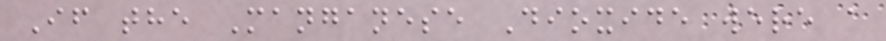If the Manganese Dioxide were a
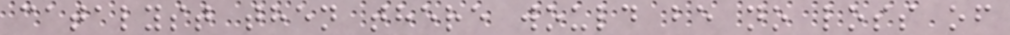catalyst then there would be no loss of
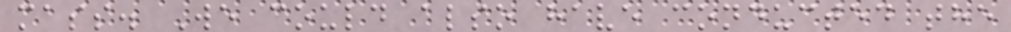mass. We could also have conducted the
